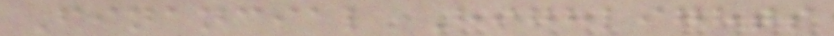Financial Highlights
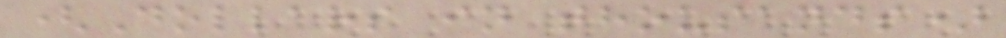(Dollars in thousands)
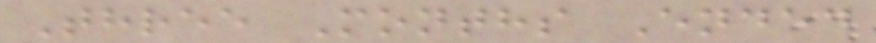Three Months Ended
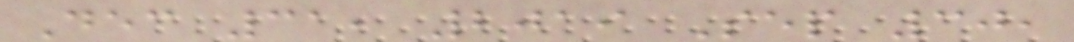Dec 31, 2019 Sep 30,
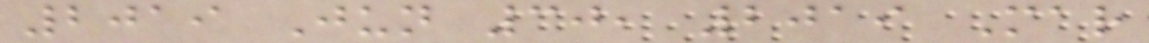2019 Jun 30, 2019 Mar
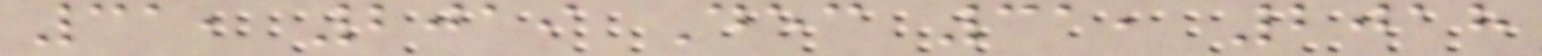31, 2019 Dec 31, 2018
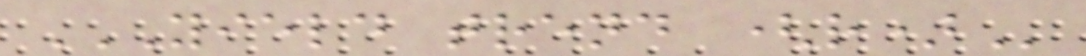YIELD TREND (R)
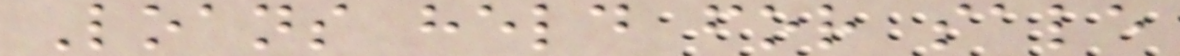Loans held for sale
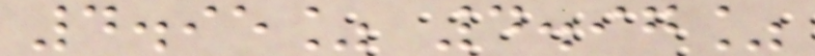4.95% 4.97%
